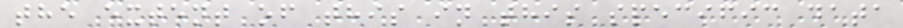the extent of this in this specific data
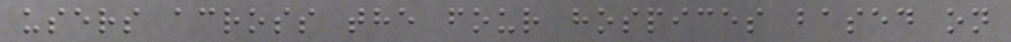users across the four hospices based on
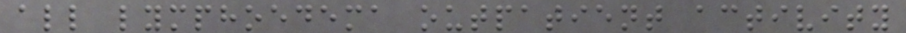all lymphoedema outpatient activity
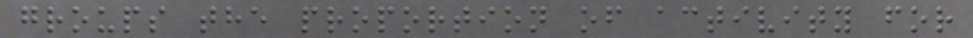groups the proportion of activity for
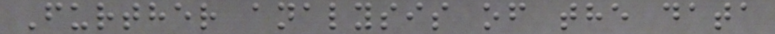Further analysis of the data
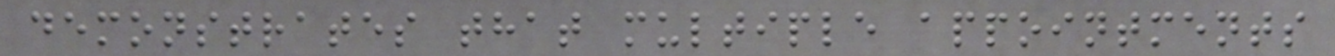demonstrates that multiple appointments
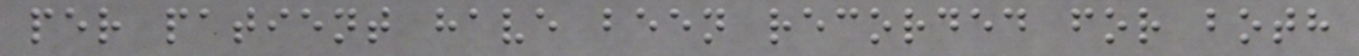per patient have been recorded for both
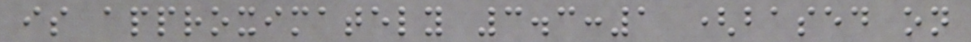is approximately 3.3:1 (based on
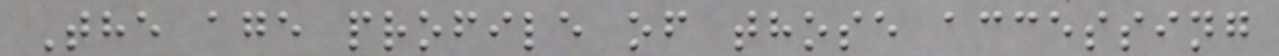The age profile of those accessing
